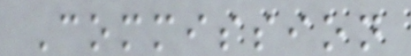Commission
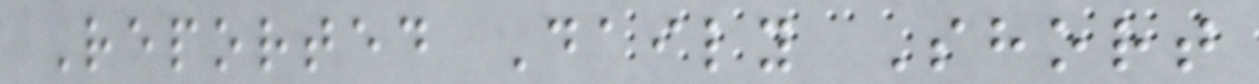Reported Daily Short
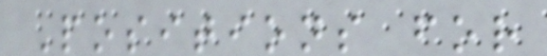Positions for
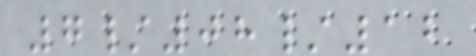7/08/12
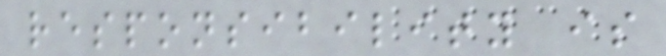responsibility is
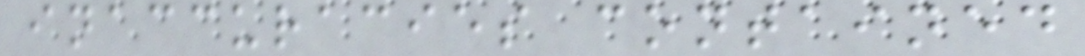inaccuracies contained
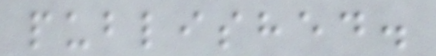published.
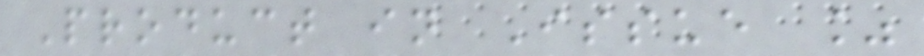Product in Issue %
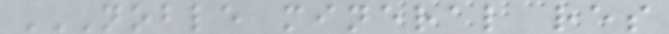NOBLE MINERAL RES
